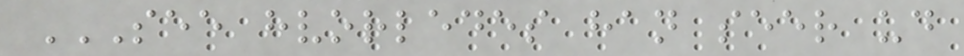SEE HVORLEDES HAN SEER UD
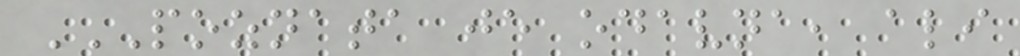POZNATA JE ODAVNA, ALI
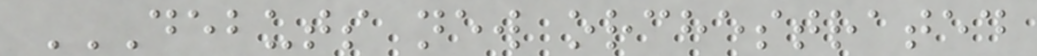DEBUTS NEW ORCHESTRATED
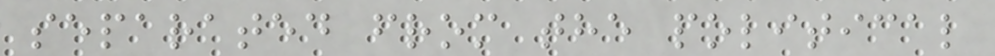separated from the political
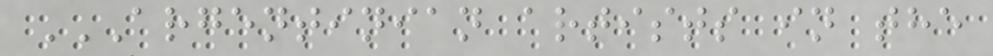ARGENTINIAN ARTISTS IN THE
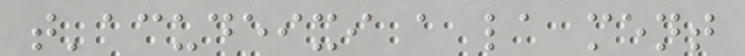t'acudeixi a la ment
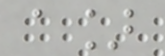a]
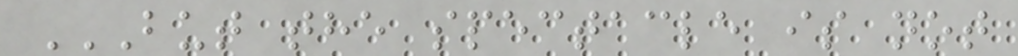BUT THE SPECTACLE IS NOT
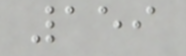159
